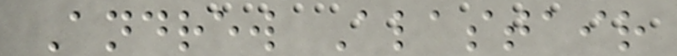Andrew Alastair
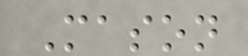Mason
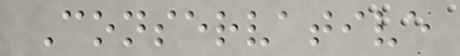Conservative
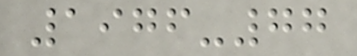1976-77
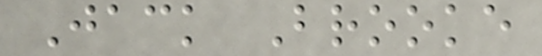Jack Brooke
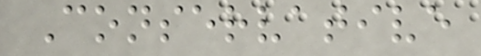Conservative
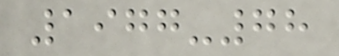1977-78
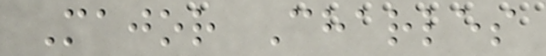Major Charles
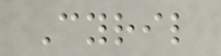Cyril
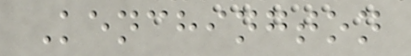Kenchington
